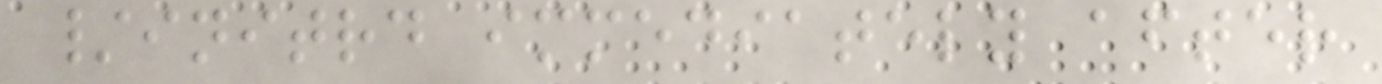/initrd immediately after
